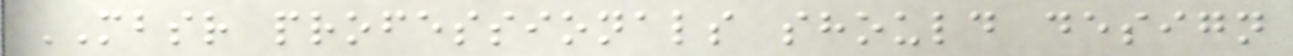MBSR professionals should design
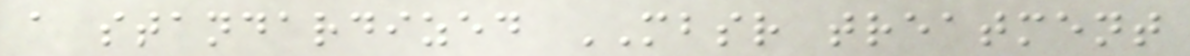a standardized MBSR treatment
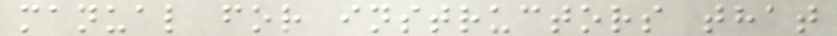manual for instructors that
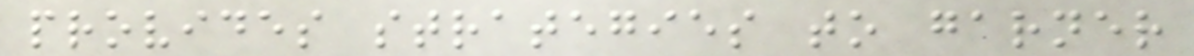provides strategies to garner
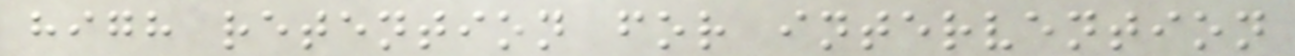high retention for intervention
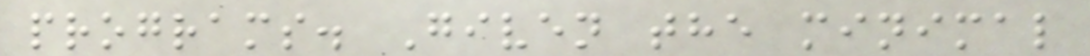programs. Given the minimal
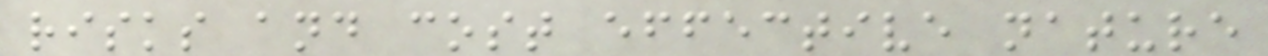risks and cost effective nature
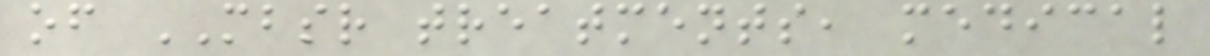of MBSR treatments, medical
